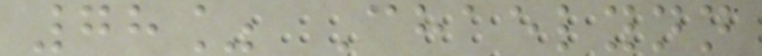78% Chaelynn
